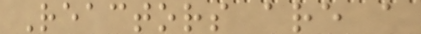Reactors are a
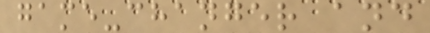game-changer and
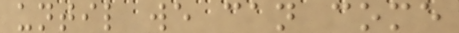until we can come
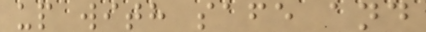up with safe and
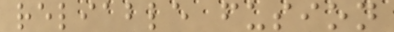reliable fusion
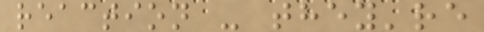reaction - they're
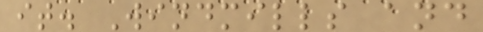it. Windmills and
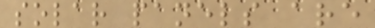solar panels are
